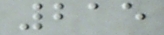215
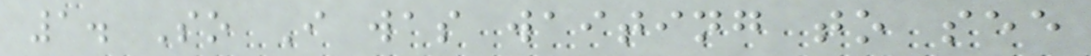1. So I was waiting to see
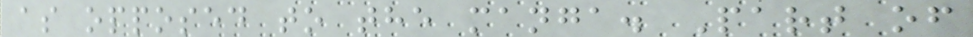as opposed to the manga. Part of
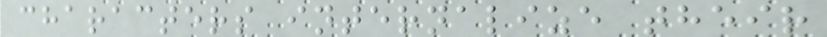characters internalize their
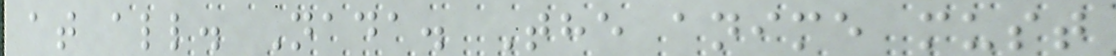at all. Nada. The anime must
